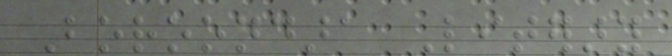Boroondara Literary
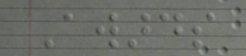Awards
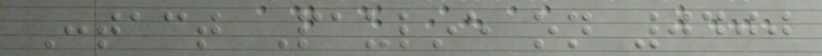Contact Pauline on 0400
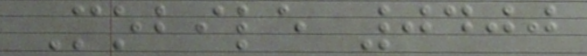Mobile 0400
